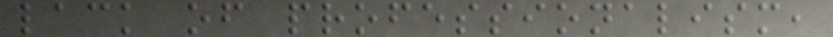lack of professionalism,
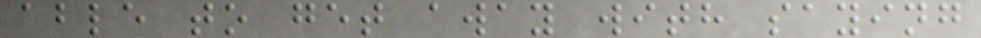able to get away with saying
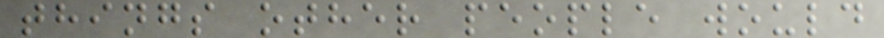things other people would
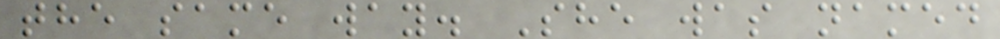the same way. She was named
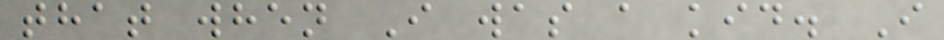that when I was a kid. I
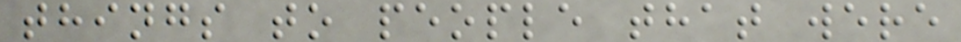things to people that were
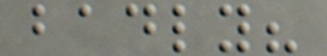badly?
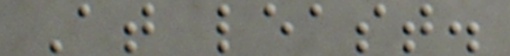At least.
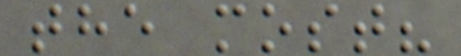the most?
